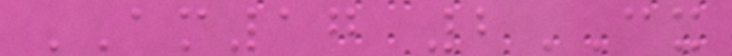AM17 2CX
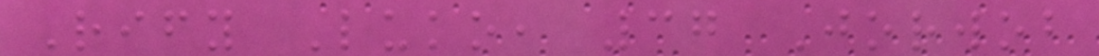Rify Luko, 37 Jorwob
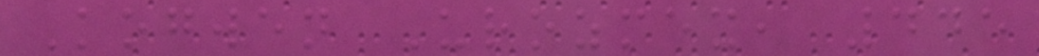Kogwen Urozmex, 445
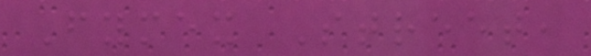Fymex Street,
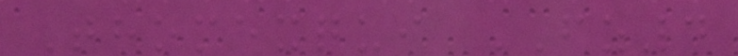Thomexqui FZ4
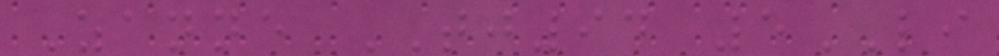Zanne TJ94 5LI
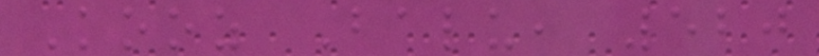Kooz Balu, 520
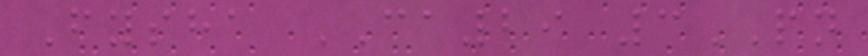Fysha CA29 3PN
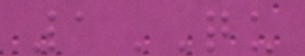1QU
